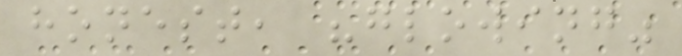honest, "glowing"
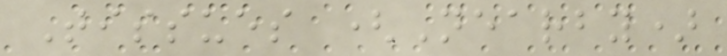Tissues (Nearby)
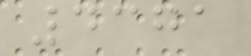4371
